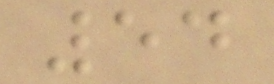54
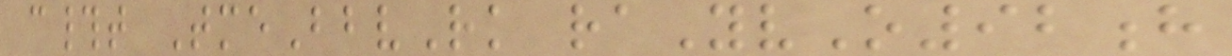c#t TmeBbvRk raYvO92h
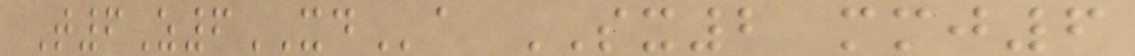T6Z6XDa SX2 mmj6
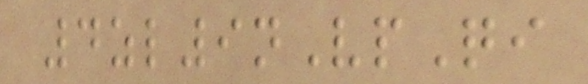4zl9nVpQi
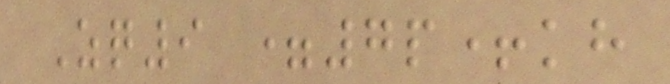Zq9 =7p+kh
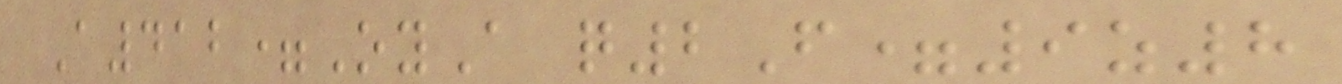A412=OyA q2F=9z8
